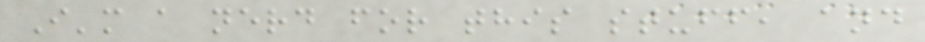I'm a nerd for this stuff, and
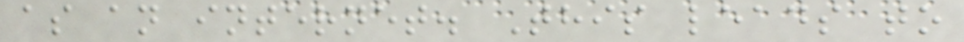as an internet. This leads to
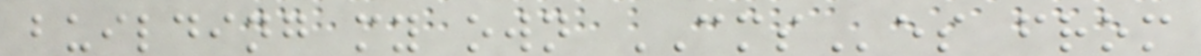building my own CMSes from
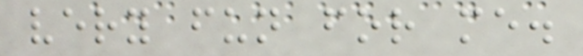very fun for me.
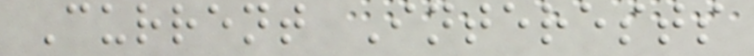Current Interests
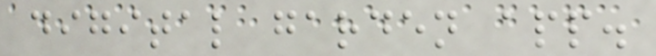digital garden app.
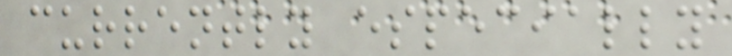currently especially
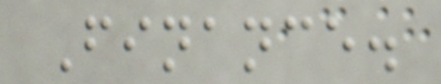Finance.
